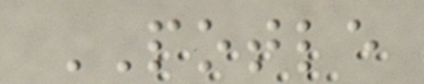POTLE
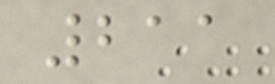211
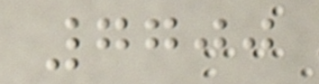7700
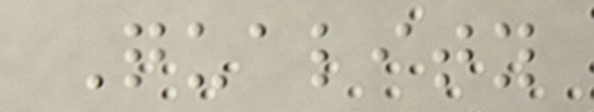Quality
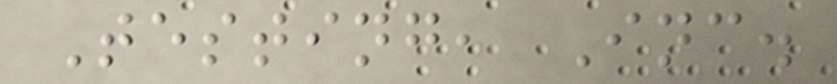Testing, Inc.
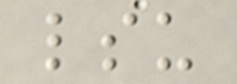lsu
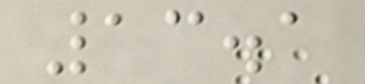13.1
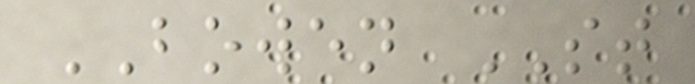BOWEN ST
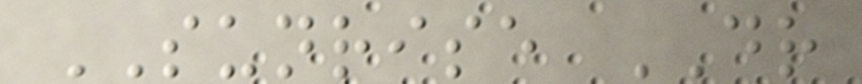SUNRISE DR
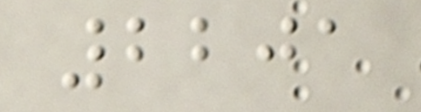2201
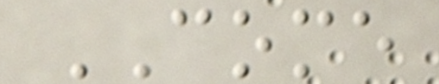COME
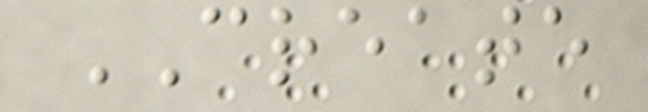CREATE
